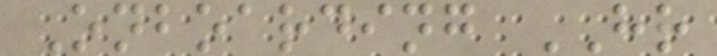Onboarding HR
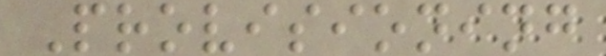Provisioning
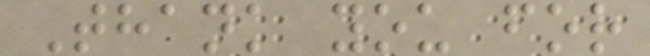Thank you for
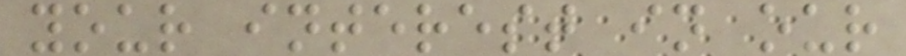your interest in our
